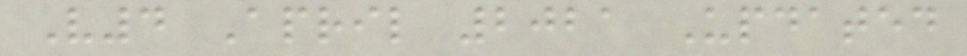V4 April 2021 Updated
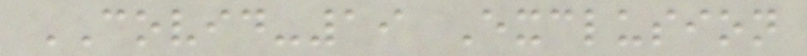COVID-19 Exclusion
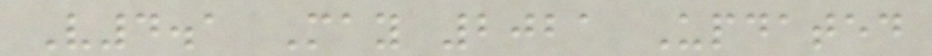V4.1 May 2021 Updated
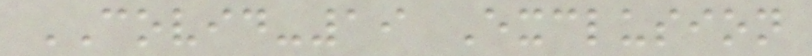COVID-19 Exclusion
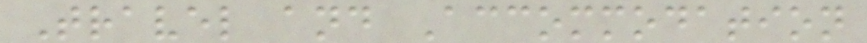Travel and Accommodation
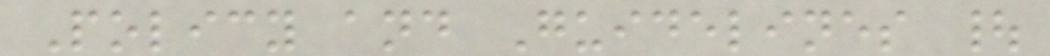Policy and Guidelines |
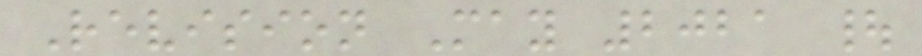Revision May 2021 |
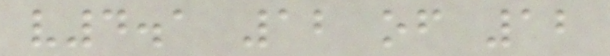v4.1 12 of 12
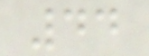44
